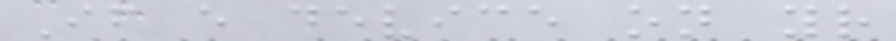If every device on your
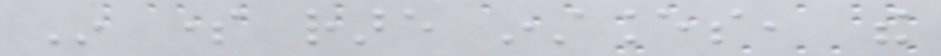In some rare instances, the
